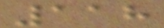118
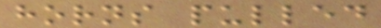horns pulled
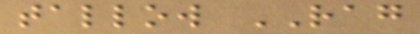tallow RAG
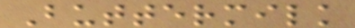Buttermilk
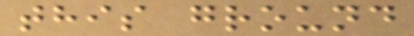this ground
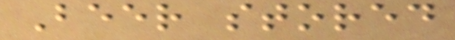Beer stored
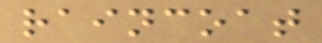raincoat
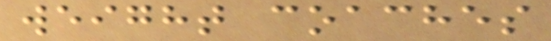weight coaches
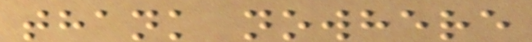thank nowhere
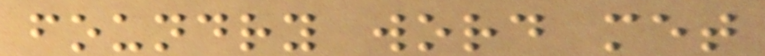foundry word met
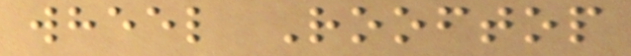wheel Rooftop
